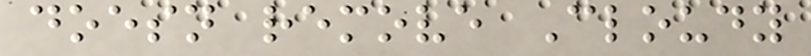doesn remove Cloudy
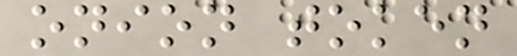onion token
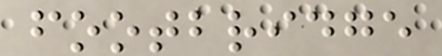footbridge
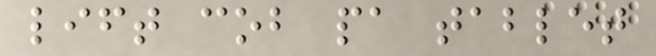lift cob pa tablet
